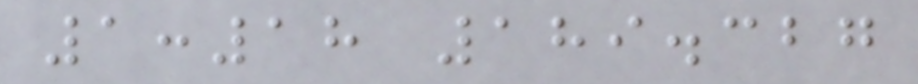1:18 189.327
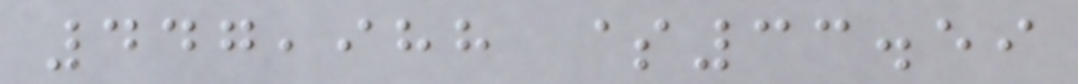447,988 $33.59
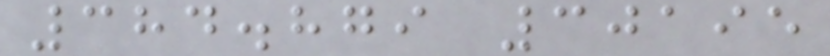384.879 30195
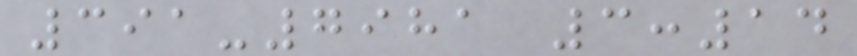391-7981 3:14
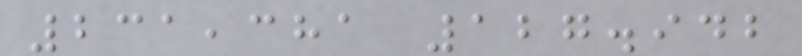231,381 127.942
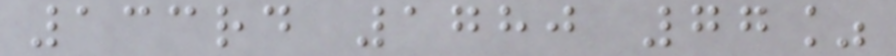133rd 1780 77%
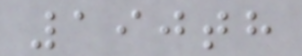190th
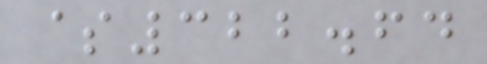$322.64
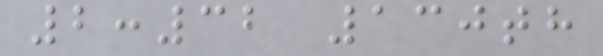2:32 130th
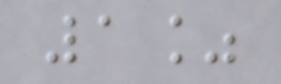1%
